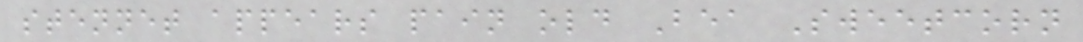stennet appears pain old Bea Sweetcorn
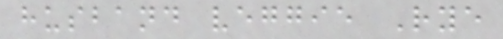husband veggie Rye
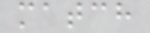match
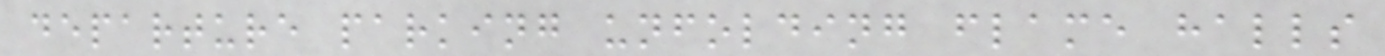departure parking unfolding flame halls
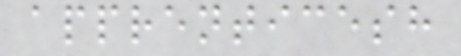apprenticesh
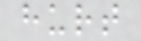hurt
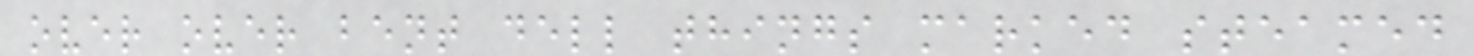over over bent dell things marked steamed
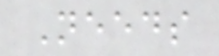Needs
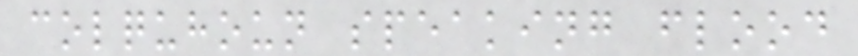colquhoun speaking flood
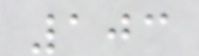103
